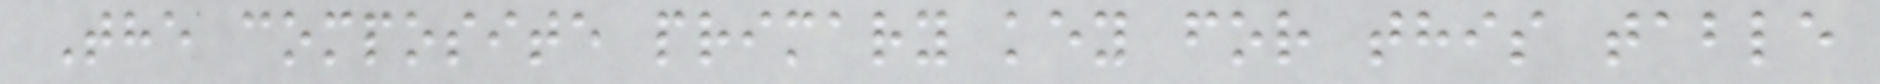The composite primary key for this table
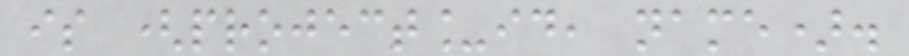is (project_id, name).
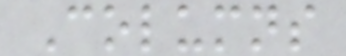Columns
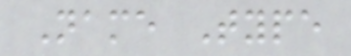Name Type
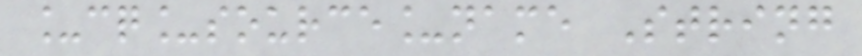_cq_source_name String
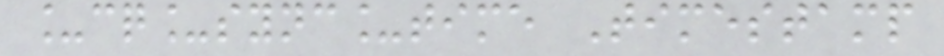_cq_sync_time Timestamp
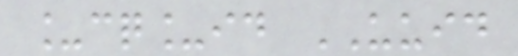_cq_id UUID
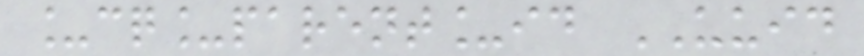_cq_parent_id UUID
